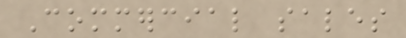Commercial sales
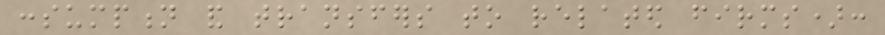consumption and transfers to related firms):
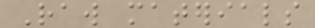Raw materials
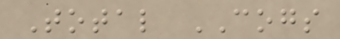Total COGS
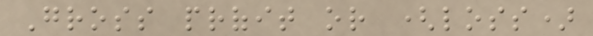Gross profit or (loss)
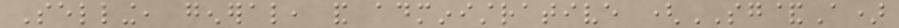Selling, general, and administrative (SG&A)
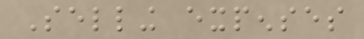Selling expenses
